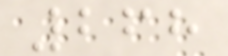268
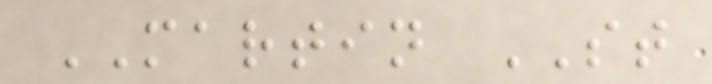MARTIN ST
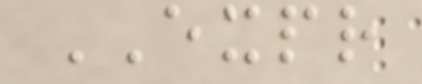EXPR
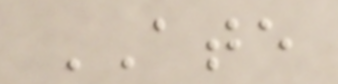ATE
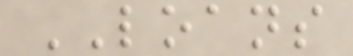LOANS
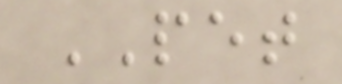PET
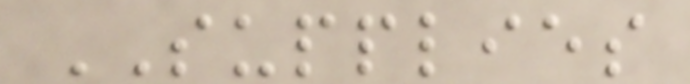SUPPLIES
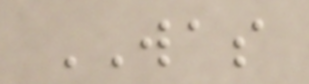WAS
